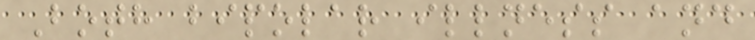Both bipolar illness and
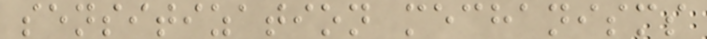sensitization mechanisms
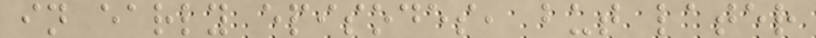in early episodes, but later
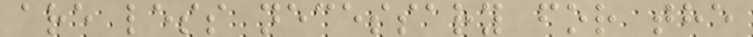are less necessary for the
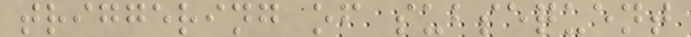triggering of subsequent
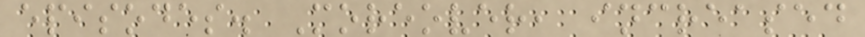episodes. Moreover, increased
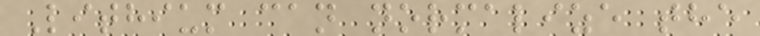Lithium can normalize the
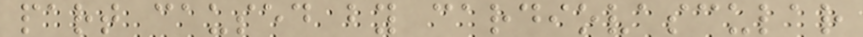part caused by cardiovascular
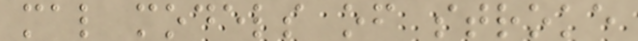mal models of stroke
